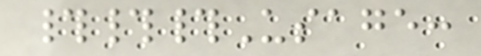###Usage:
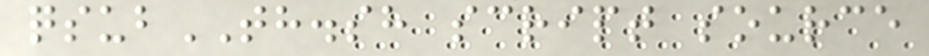qsubTH.sh script source
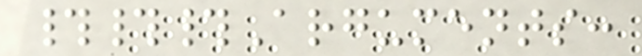###Arguments:
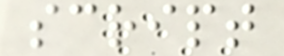script
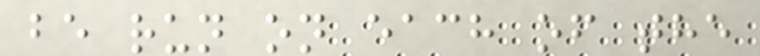be run on each of the
